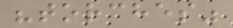"torches"
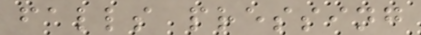falls pressing
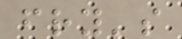fry's
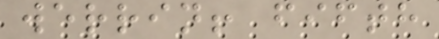werrin! fifth
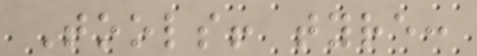Tools! tyre:
